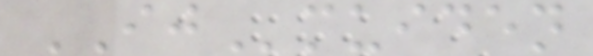IJmuiden
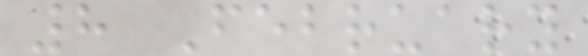8 February
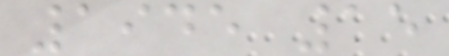1945 15
